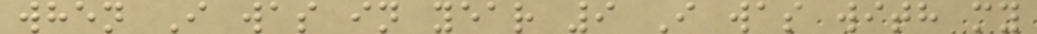when I was in year 9 I was with my
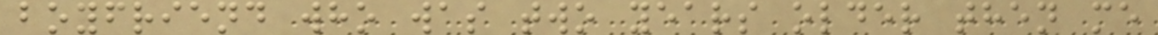boyfriend who was two years older then me
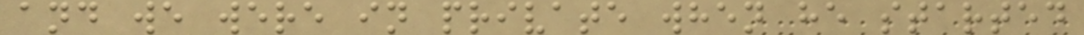and we were in private when he started
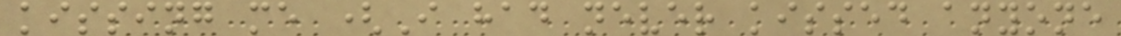kissing me (I had never kissed anyone
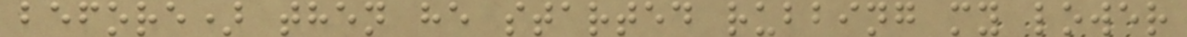before) then he started rubbing my lower
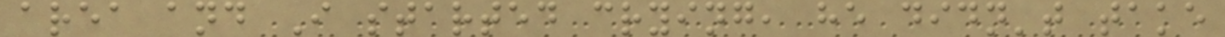area and I started crying, he didn't take
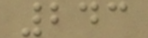243
